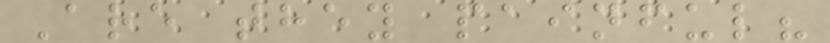Are they painful?
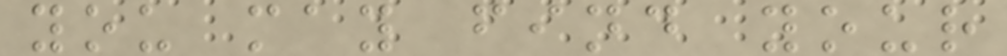you may find your
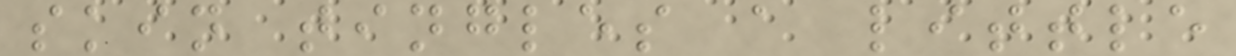skin tingles a little
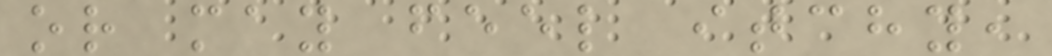or may feel itchy,
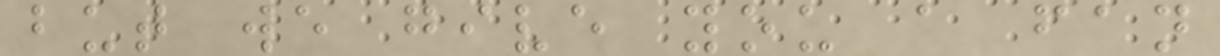but we give you a fan
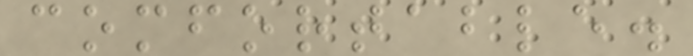comfortable.
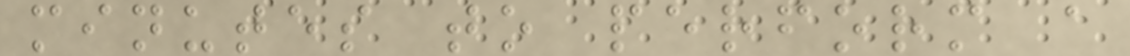minutes to perform a
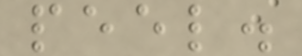peel.
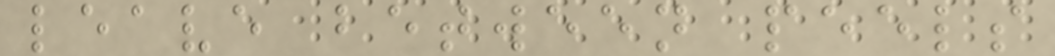leave between peels
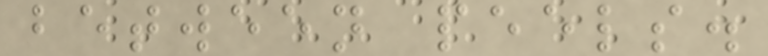between peels.
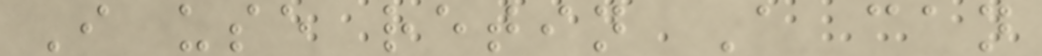I use retin A can
